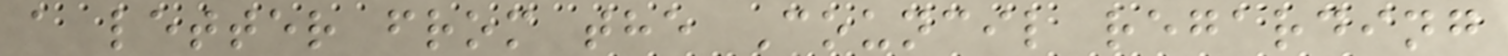a letter from the Council regarding
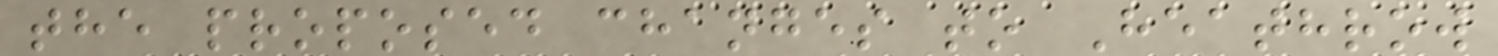the proposed changes to Heathrow
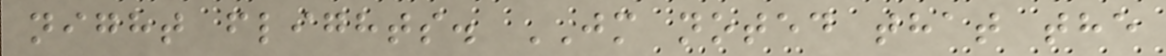night flights. JM noted that the
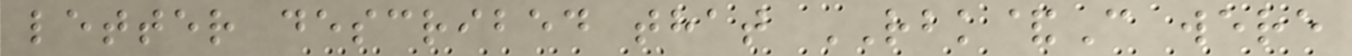letter described that RBK&C were
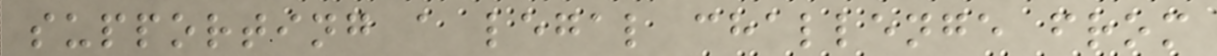supporting a legal challenge from
